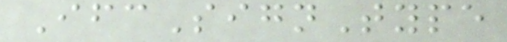IfcSignType
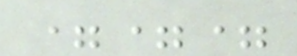===
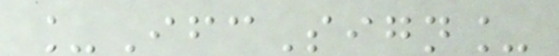_IfcSign_
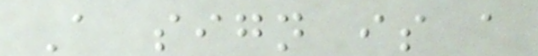A sign is a
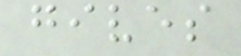gives
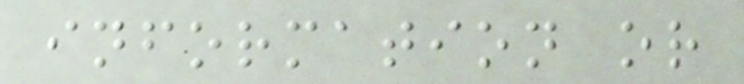information or
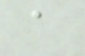a
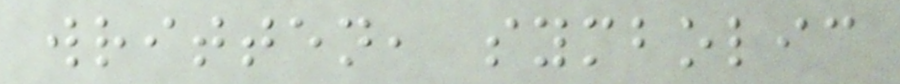written, symbolic
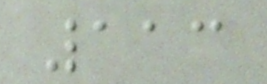113
